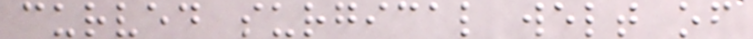curved surgical welt of
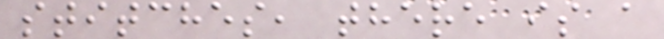stitches, there is a
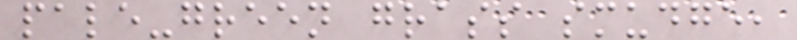pale-green grass smudge,
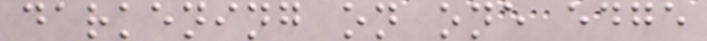darkening on one edge
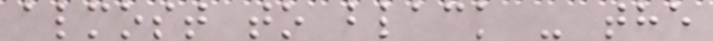almost to black - the
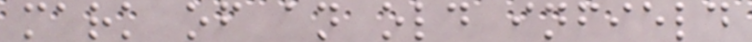mark of an old infield
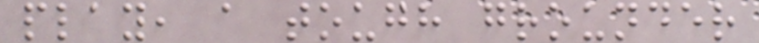play, a tough grounder
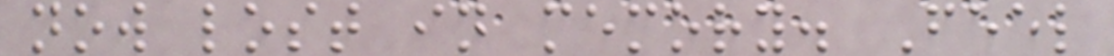now lost in memory. Feel
